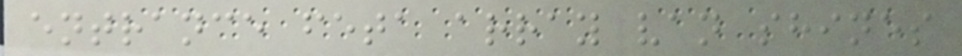entrance feta array van shines
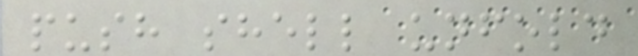push shell unfold
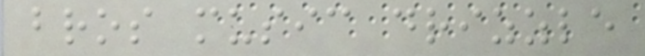bros music drizzle
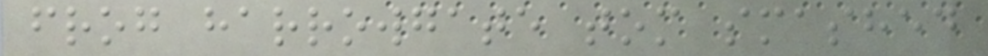frog harrowgate tom smashed
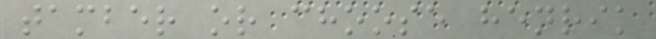tamber or choose henrik
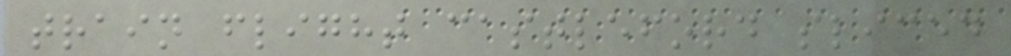train flight castleford sliced
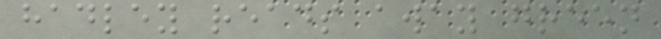hadley reads away green
